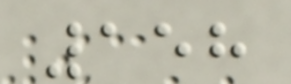158
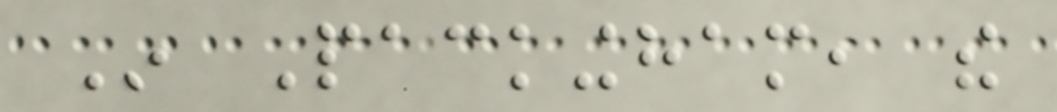In Packingham, the
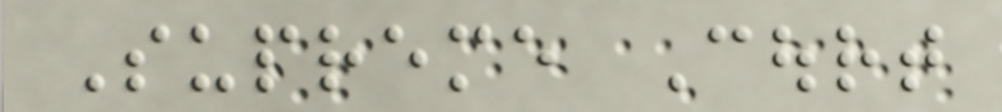Supreme Court
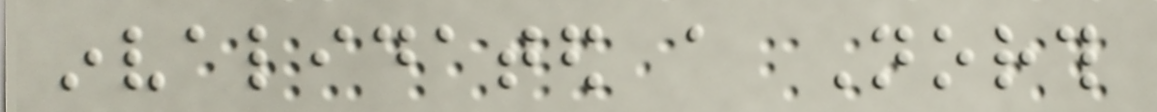invalidated a North
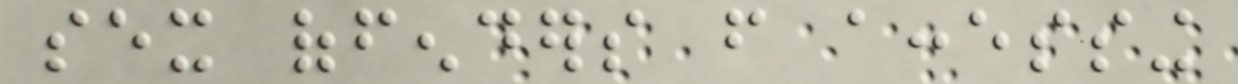sex offenders from accessing
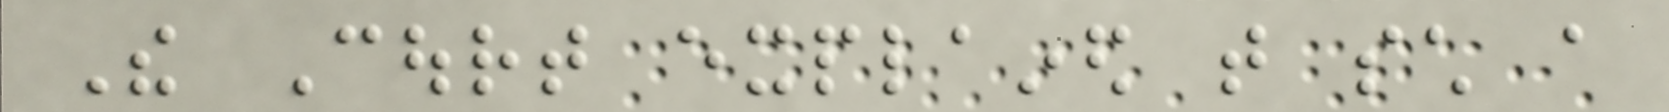The Court explained that such a
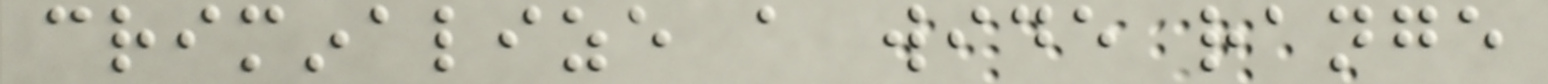criminalize a wide range
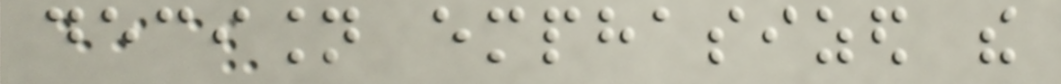decision emphasized the
